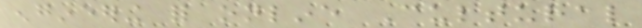engineering for online Cultural
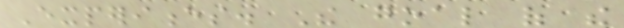Experiences. The goal of the
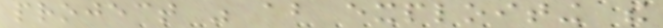project was about exploiting the
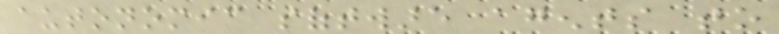autonomic software agents to
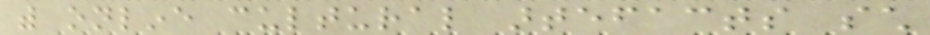with online cultural artefacts such
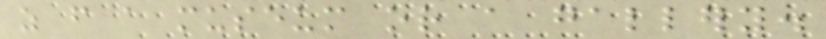as from a museum or a gallery.
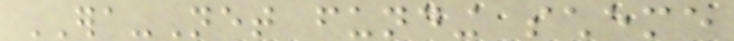ERA-Net funding scheme
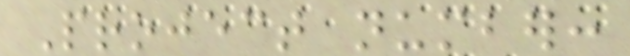Project number:
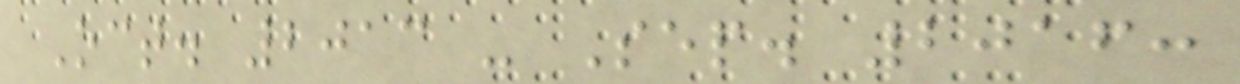Oct. 2013 - Sep. 2016:
